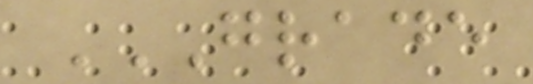GRADE
